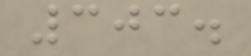303.
